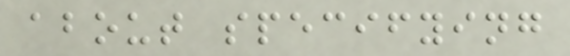about specifying
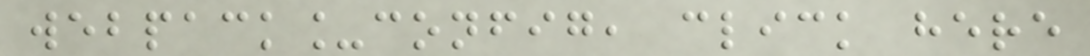webpack_config, click here
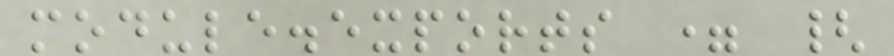module.exports = {
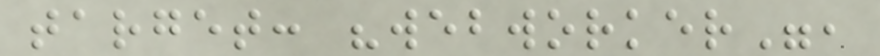target: "webworker",
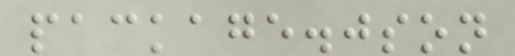package.json
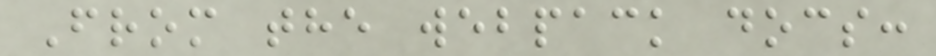From the webpack docs:
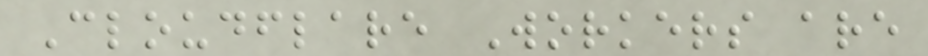Cloudflare Workers are
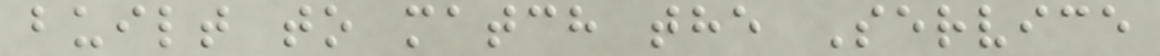built to match the Service
